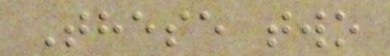These two
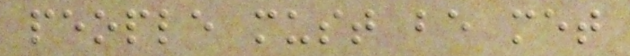people must be met
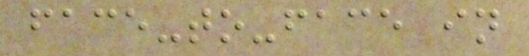face-to-face in
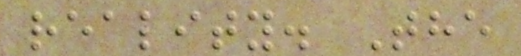reality. The
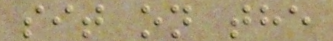sit on the
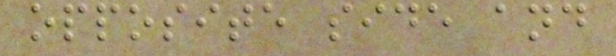opposite side and
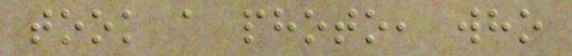took a photo, who
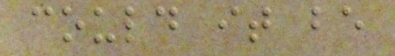could it be
